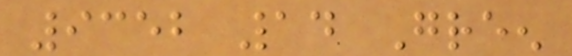9352 14 Green
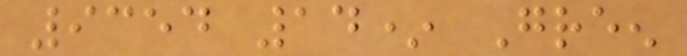9354 14* Green
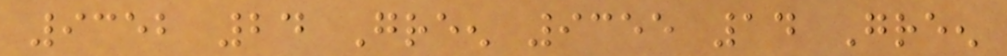9352 24 Green 9355 14 Green
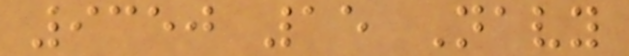9350 15 Navy
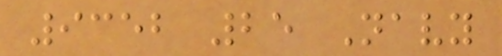9352 25 Navy
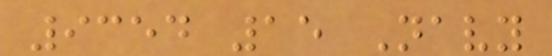9354 15 Navy
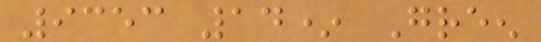9353 14* Green
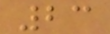23
